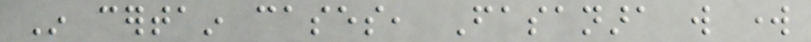In certain cases, Fasanara will work
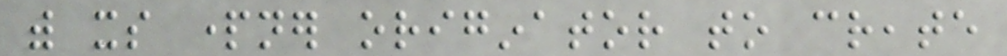with its partner originator to create
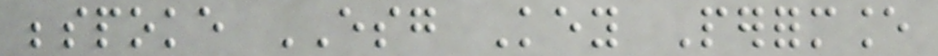bespoke ESG Key Performance
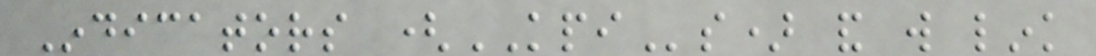Indicators (KPIs) and will link
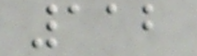112
